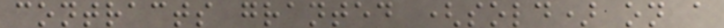contracts granted (sold) on a
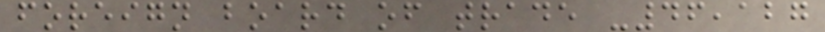foreign board of trade -46,127
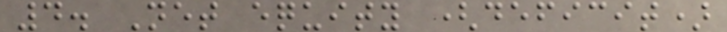4. Net equity (deficit)
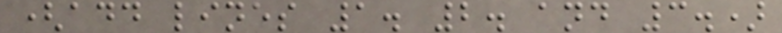(add lines 1. 2. and 3.)
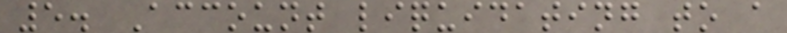5. Account liquidating to a
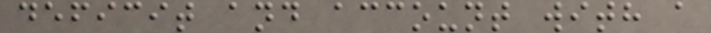deficit and account with a
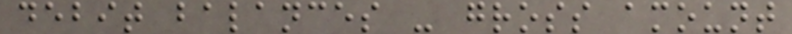debit balances - gross amount
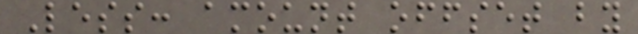Less: amount offset by
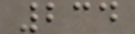234
